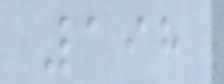198
